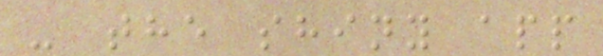- the shiny app
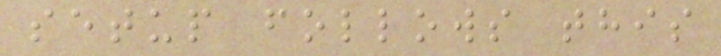setup follows this
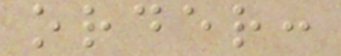order:
